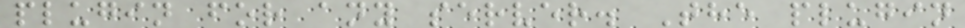plugin for any server. The plugin
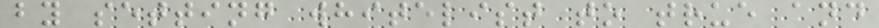by setting whitelist to true and
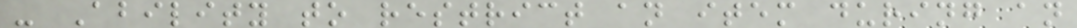- Ability to restrict an item during an
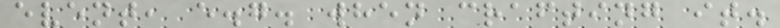event, e.g. when crafting it.
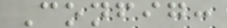Config:
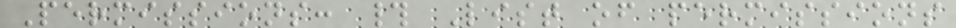Permissions: # List of permissions
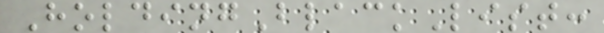HoldingBlackList:
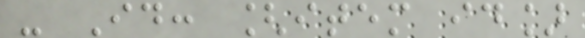- Id: [item id]
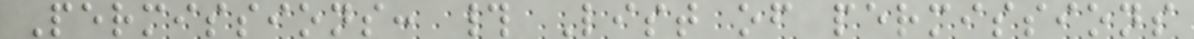Permissions: # List of permissions
